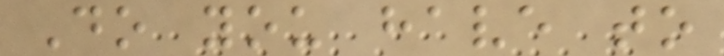Do you have to
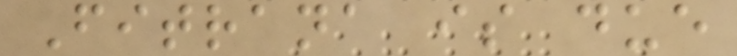Fitrana is due
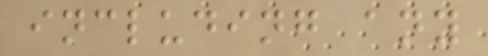including any
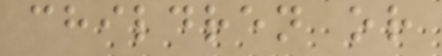children or
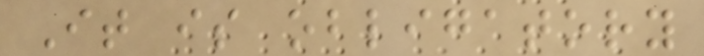It is obligatory
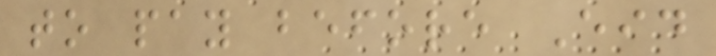to pay before Eid
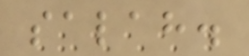salah.
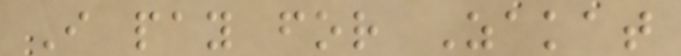I pay for Zakat
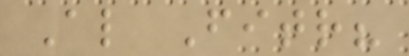Al Fitr?
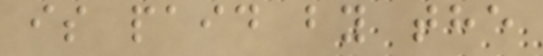is paid by the
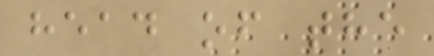head of the
